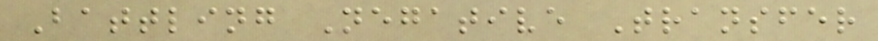Battling Negative Transfer
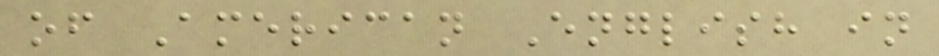of American English in
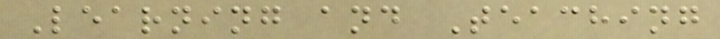Learning and Teaching
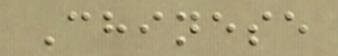Chinese
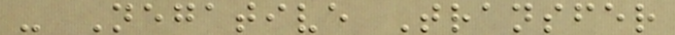- Negative Transfer
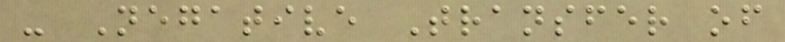- Negative Transfer of
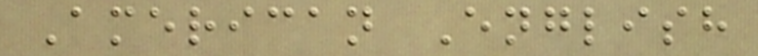American English
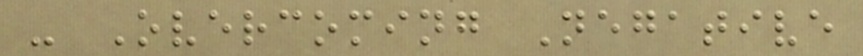- Overcoming Negative
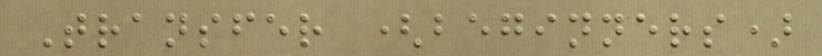Transfer (beginners)
